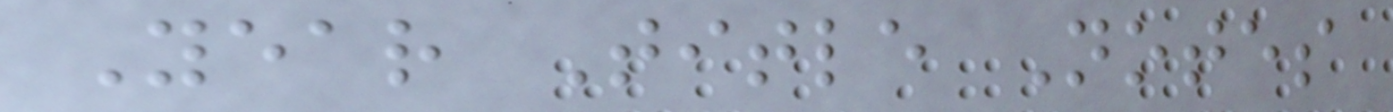Year Title Notes
